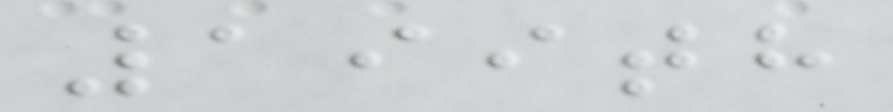199th
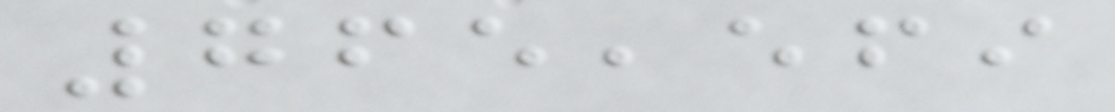765,569
